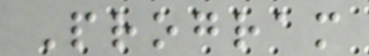Program
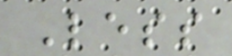Less
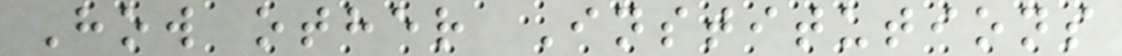How other Institutions
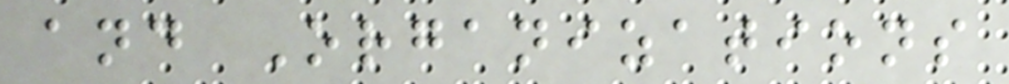and Organizations
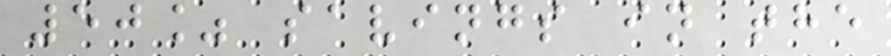50% savings in the
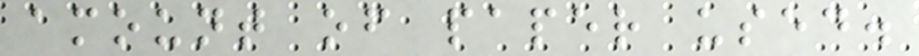amount of paper used.
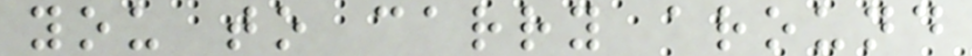you to carry around
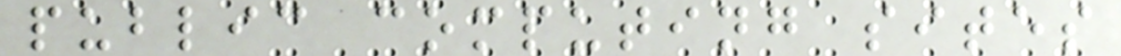public computing sites
